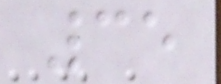35
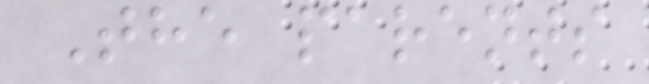The parents
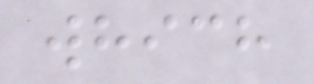which
